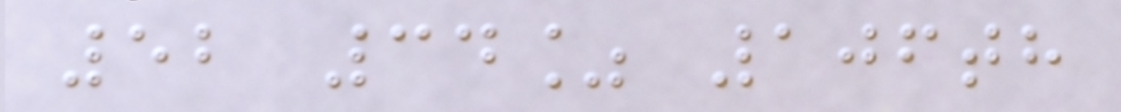52 34% 106th
